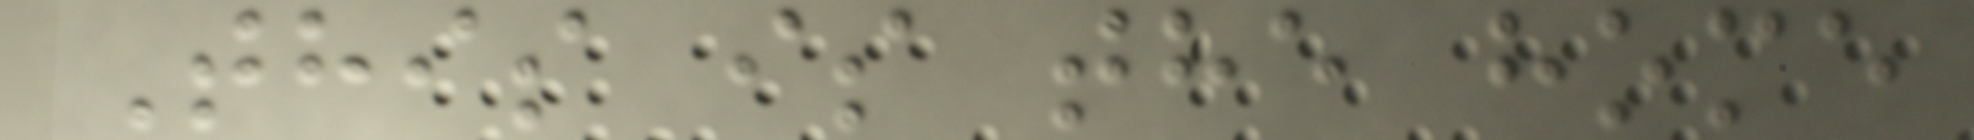This is the home
